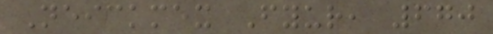Neickmex Fyur, 670
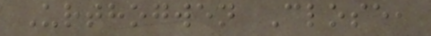Urthogwen Close,
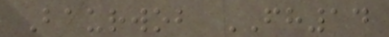Baurwob FH14
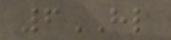6HL
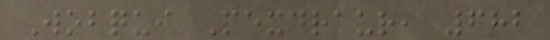Wobqui Mexdraur, 682
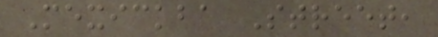Mexickba Street,
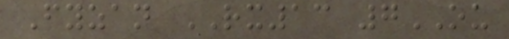Fyzan RX13 7OU
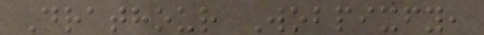Drathour Wobpixfy,
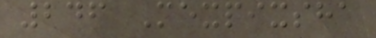246 Mexpixsha
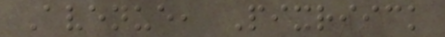Avenue, Pixriick
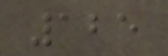125
